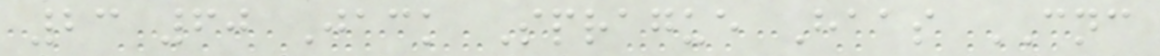23 60 Jack Sprague Haas CNC
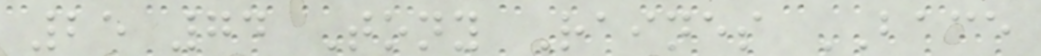25 74 Tony Raines BACE
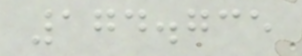174.735
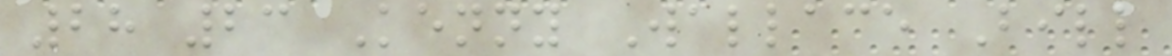28 23 Kenny Wallace Bill
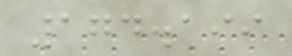174.199
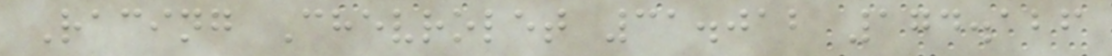Racing Chevrolet 31.012 174.126
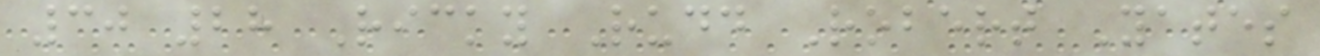30 28 Ricky Rudd Robert Yates
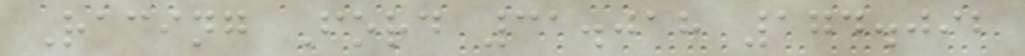Racing Ford 31.018 174.092
